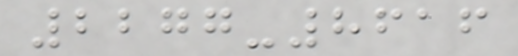2277-8616
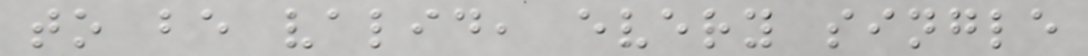to be valid, every single
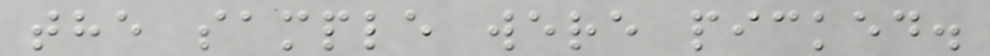the sample were picked.
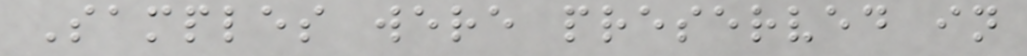Samples were preserved in
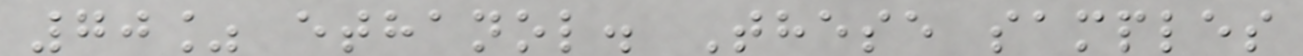70% ethanol. These samples
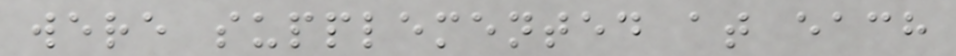were supplemented at each
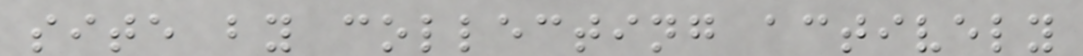site by collecting actively
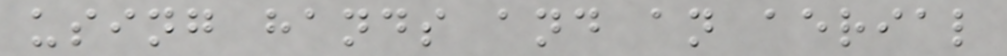using hands and an aerial
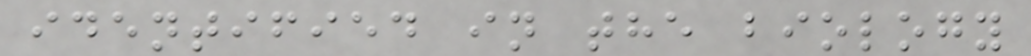identified in the biology
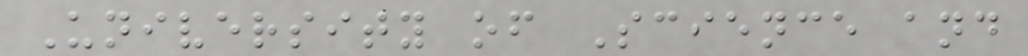University of Science and
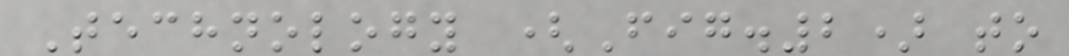Technology (Fig.2) to
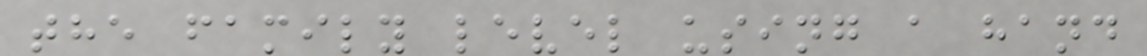the family level using a hand
